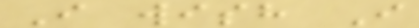I wish I
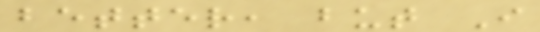better, but I
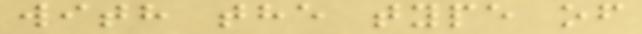with the type of
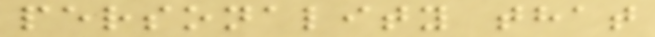personality that
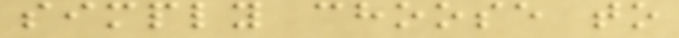simply choose to
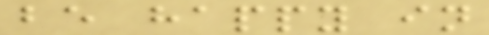be happy in
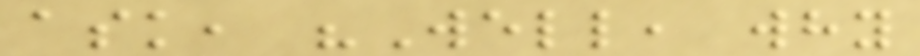ask, "Well, why
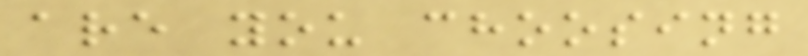are you choosing
